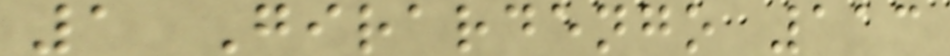1 Girardengo 113
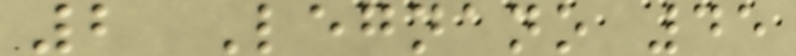2 Legnano 45
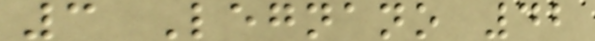3 Legnano 42
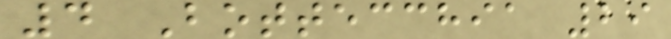4 Bottecchia 29
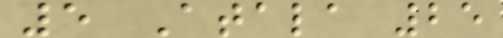5 Atala 25
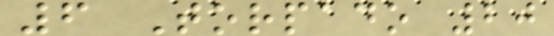6 Torpado 20
